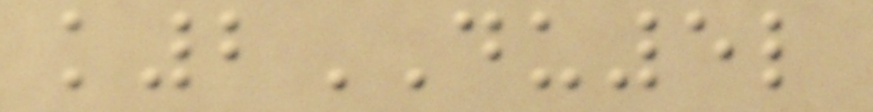k2DU5l
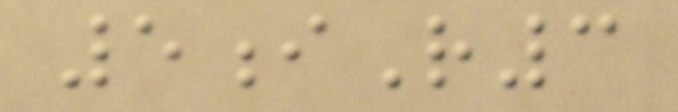5iR3
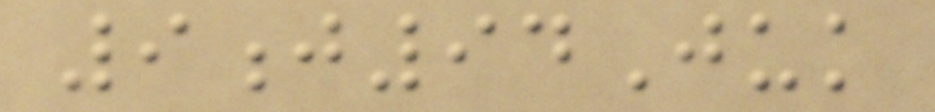9j94Juk
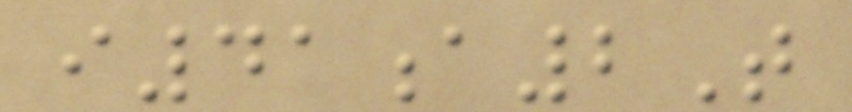i41a2T
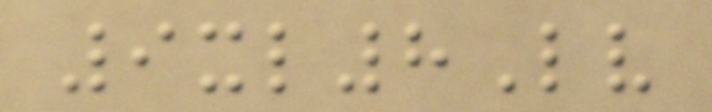9xl8Lv
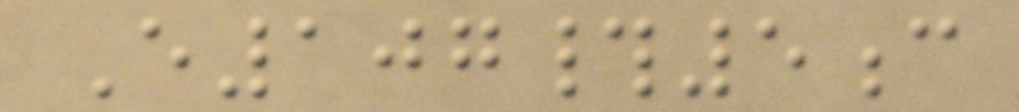E107#5c
